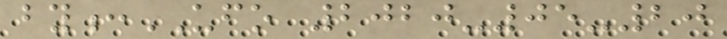by:UFO 2020-05-20
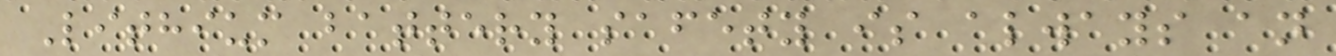Lithium battery safety is always an
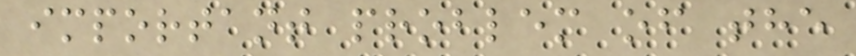important problem of the
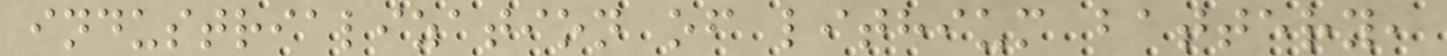industrialization of lithium battery,
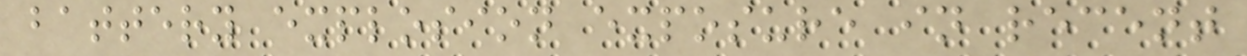battery explosion exposure in recent
